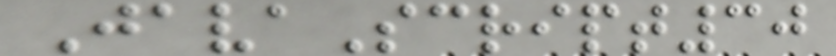JavaScript30
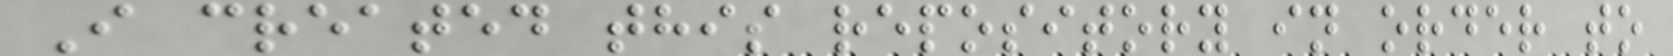I created this repository in order to
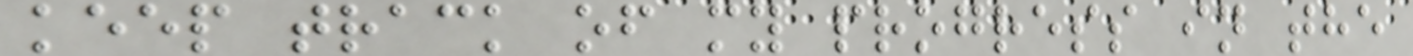keep track of my progress in the
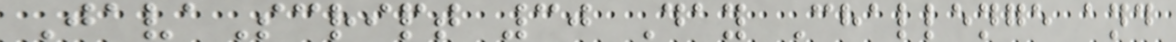JavaScript 30 Day Challenge and
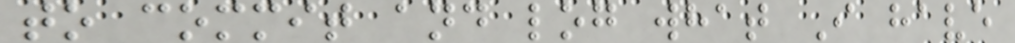to commit and log what I have
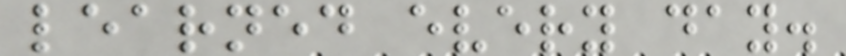learned every day.
